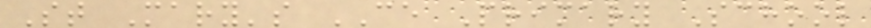St Mary's CE Primary School
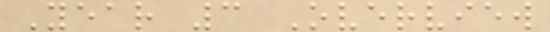Year 3 Overview
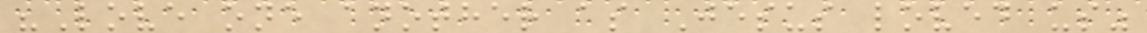"Love one another as Jesus loved us"
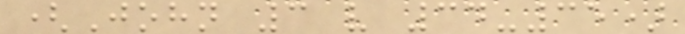(John 3 v 34-35)
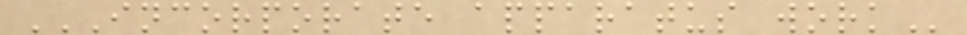INCORPORATE APPARATUS WORK
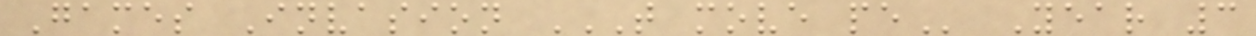Games Invasion T MOVE PE Year 3
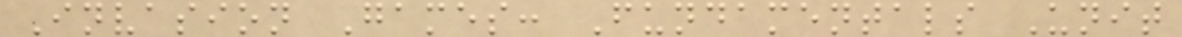Invasion Games: Fundamentals Unit
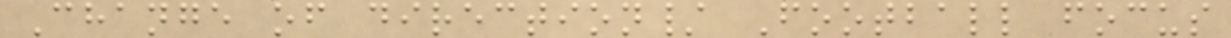Change of direction/ Football focus
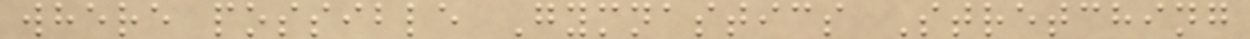where possible Gymnastics Stretching
